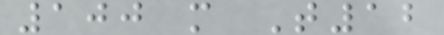100 m T12
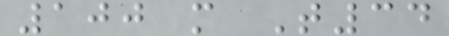100 m T34
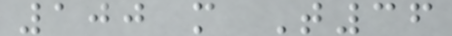100 m T36
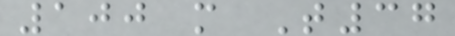100 m T37
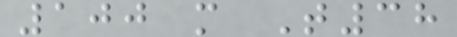100 m T38
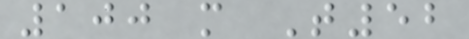100 m T52
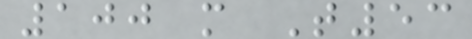100 m T53
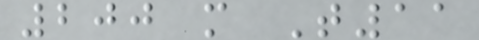200 m T11
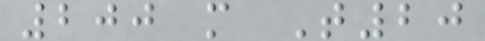200 m T20
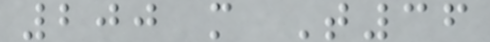200 m T36
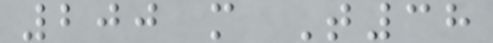200 m T38
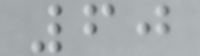60
